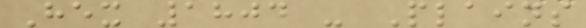Hex 1804 - Plains
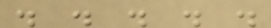. . . . .
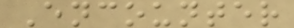Encounter
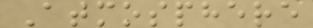Atmosphere
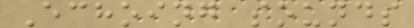Echoing sounds
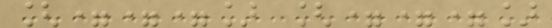[===] [===]
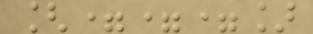[===]
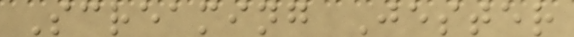Screaming Jester
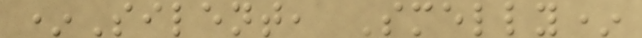*Silent, Smelly*
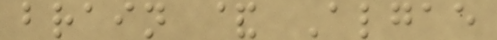brain & Algae
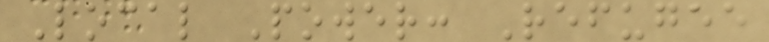Local Power: Refugee
